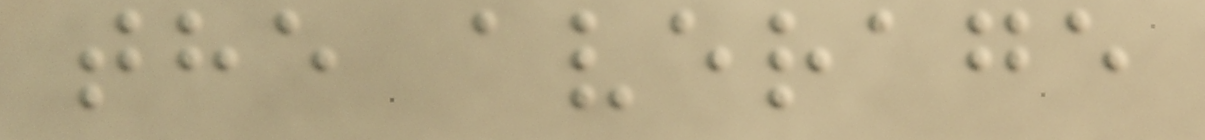the average
